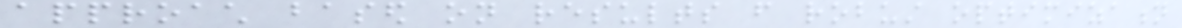approach based on results from robust optimization
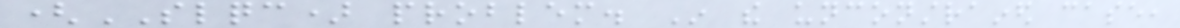(SLQC) problem. In the unconstrained case,
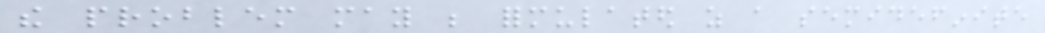the problem may be formulated as a semidefinite
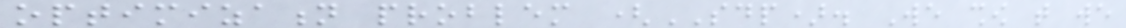optimization problem (SDP). We show that we
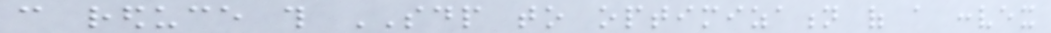can reduce this SDP to optimization of a convex
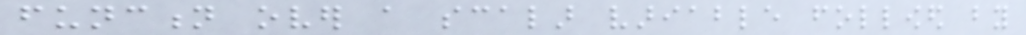function over a scalar variable followed by
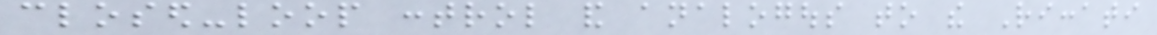closed-loop control and analogous to the Riccati
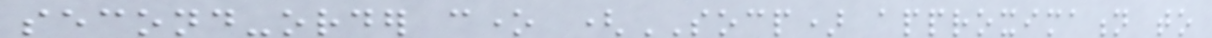second-order cone (SOCP) approximation to
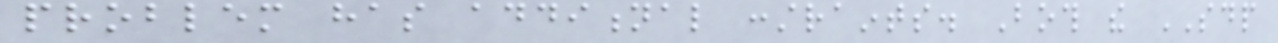problem has additional constraints. Both the SDP
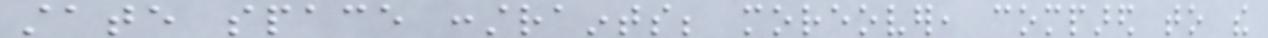state space constraints; moreover, compared to the
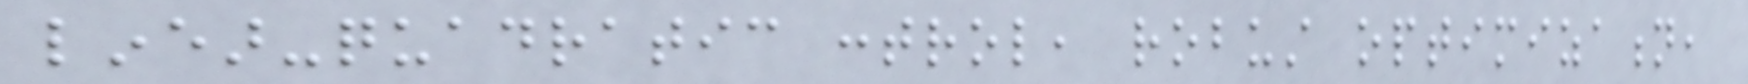linear-quadratic control, robust optimization,
